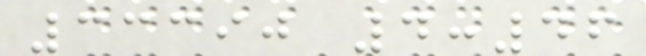33390 4:46
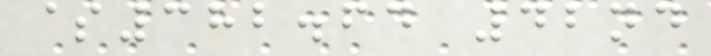$382.64 42nd
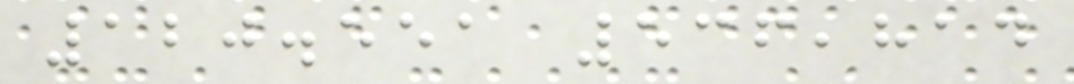120.551 536,814
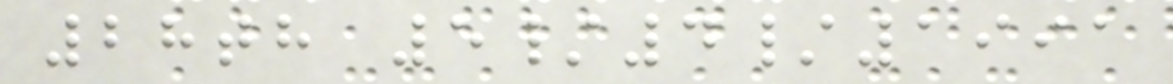28th 5/4/1991
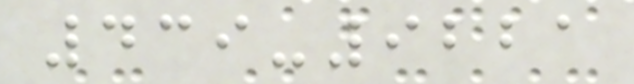439-9221
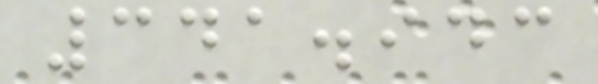341.943
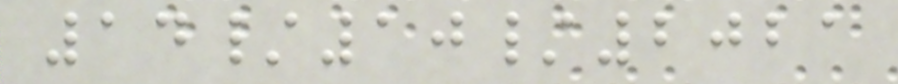14/10/2021
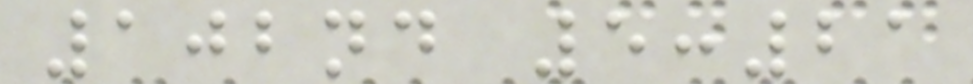102nd 5:21
